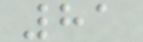81
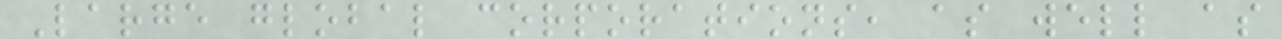Large global corporations, as well as
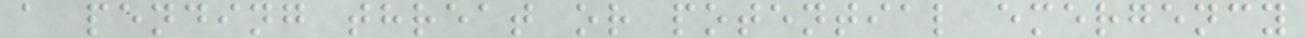a pending threat or potential emergency
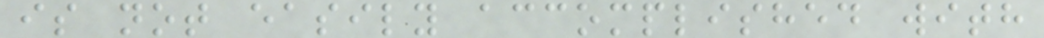is not easily accomplished with
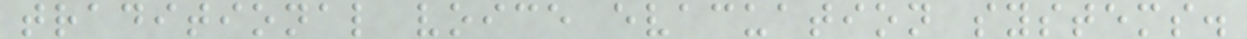traditional voice evacuation systems.
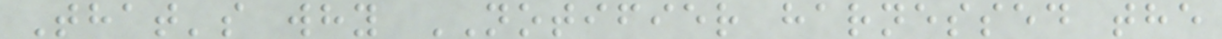That's why NOTIFIER harnessed the
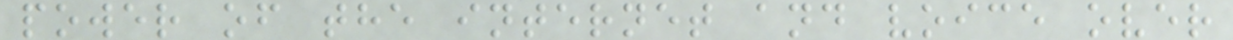power of the internet and voice over
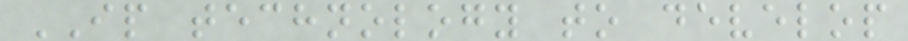IP technology to develop
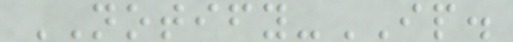NOTIFY-IP.
